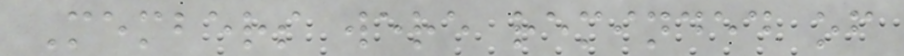Members were reminded of
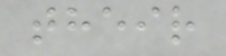their
